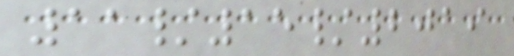11/15/2019
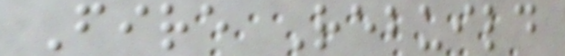Fire Rebuild
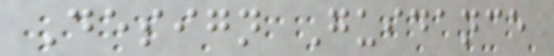Design Guidance
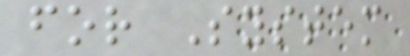for System
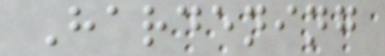Hardening
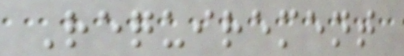Requirement
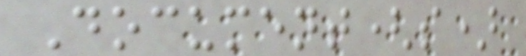Document(s)
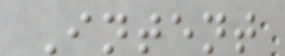Intent
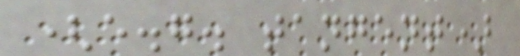(e.g. tangent)
